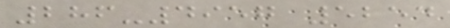286-4957 5254
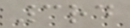3rd
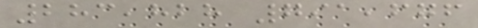283,828 791,676
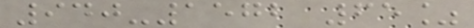940-1572 65%
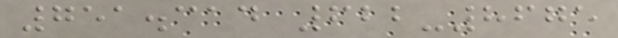751.314 622-8675
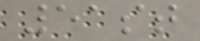51st
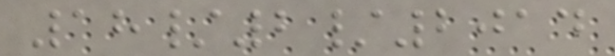18/2/2014
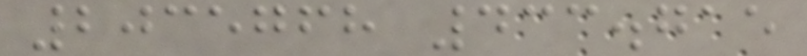2035768 433.715
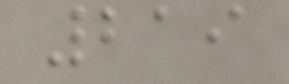219
